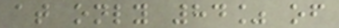at only 84% of
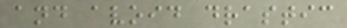and avoid drastic
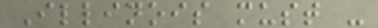Illinois must -
